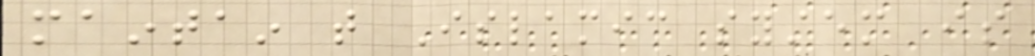maintain that Islamic system is
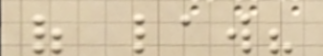of law?
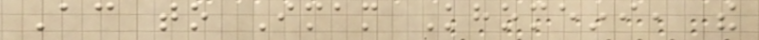According to Imam Khomeini, the
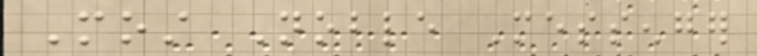Most Noble Messenger
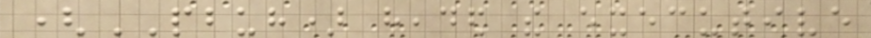(PBUH) headed the executive
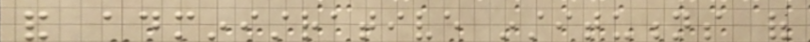and administrative institutions of
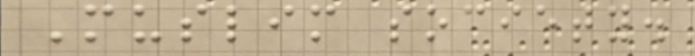Muslim society.
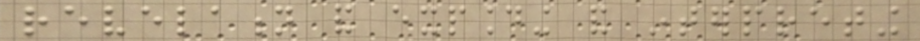revelation and expounding and interpreting
